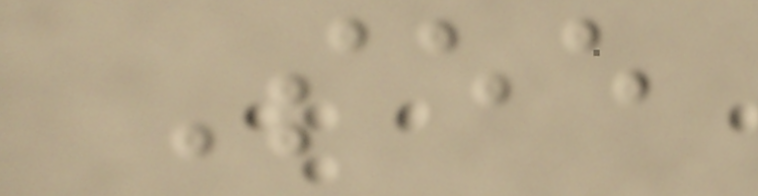See
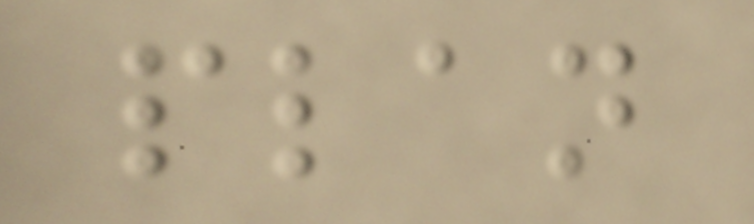plan
